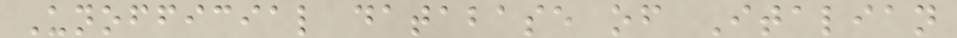Unofficial database of Italian
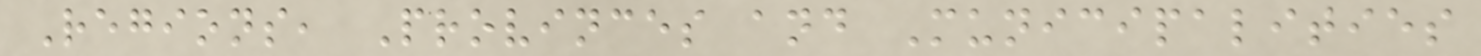Regions, Provinces and Municipalities
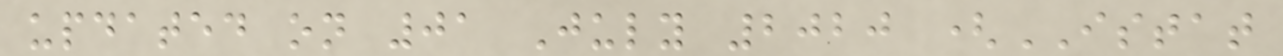updated on 01 July 2020 (ISTAT
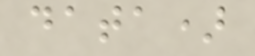data)
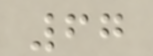67
